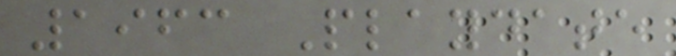1963 Playdate
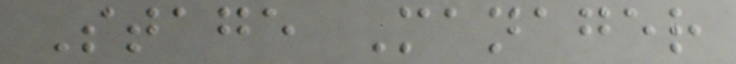Stage Manager
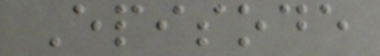Episode
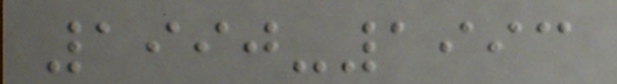1990-1993
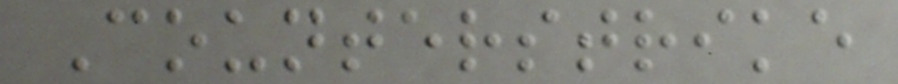Counterstrike
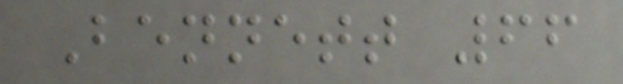Bennett 66
